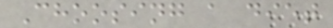Choosing a diet
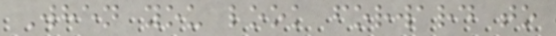When you look forward to
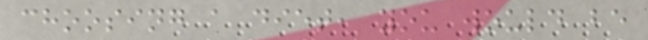choosing a diet, you would be
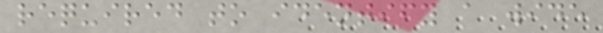required to identify a wide
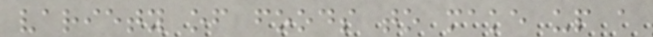variety of foods to make up a
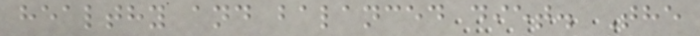healthy and balanced diet. The
